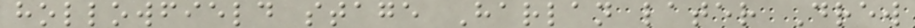hollowfield stage Harlan later Drew
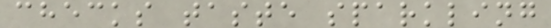checks taste sparkling
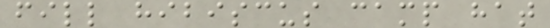fill hibiscus camp hat
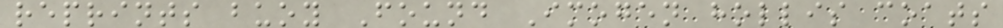reprints buoy Found Imogen hollis coats
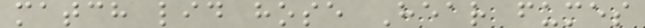match lid hose Hear fumes
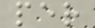per
